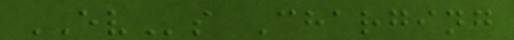EVs Charging
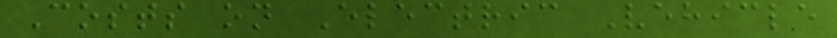Costs on Electric Vehicle
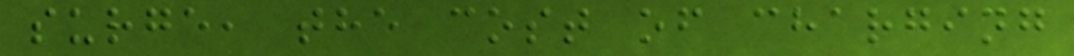surge, the cost of charging
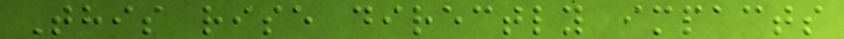This rise directly impacts
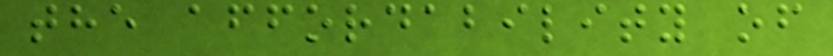the affordability of
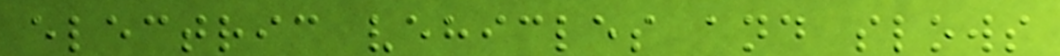electric vehicles and slows
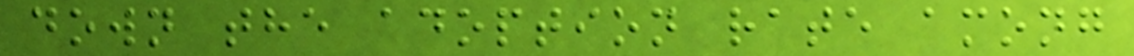down the adoption rate among
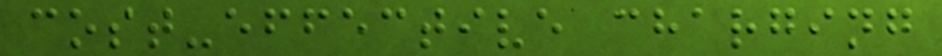cost-effective charging
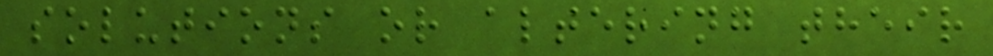solutions or altering their
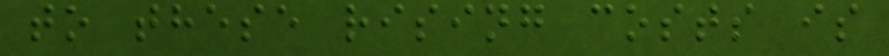to these rising costs is
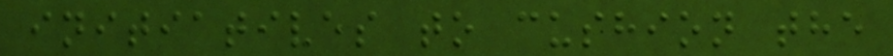initiatives to cushion the
